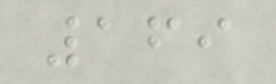169
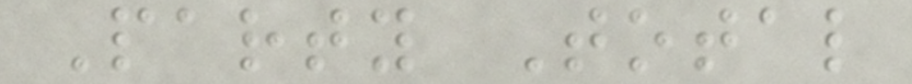Party Total
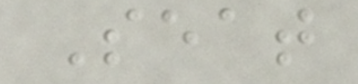Seat
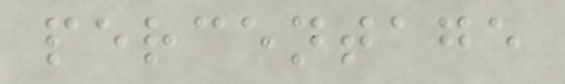percentage
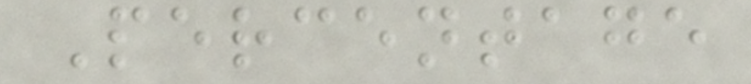Percentage
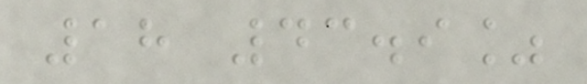18 43.9%
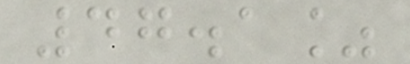47.1%
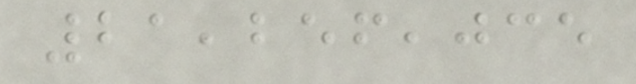21,256,035
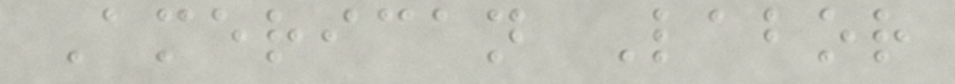American Labor
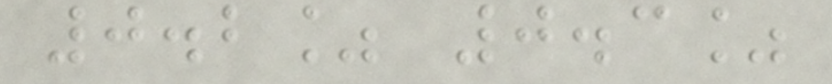0.2% 0.3%
